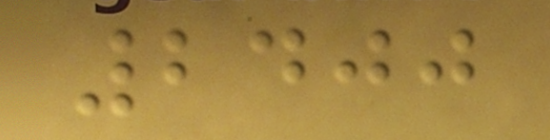2400
